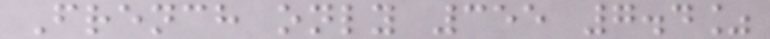French only 355 7.4%
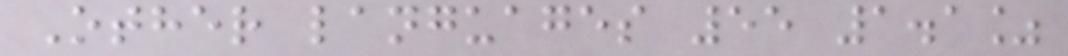Other languages 55 1.1%
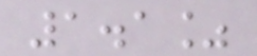1.1%
